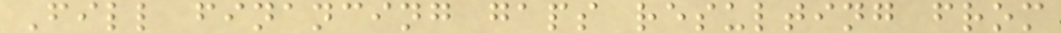Fill financing gaps resulting from
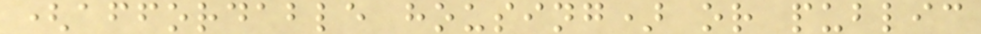(affordable housing) or public
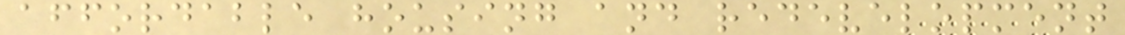affordable housing and redevelopment
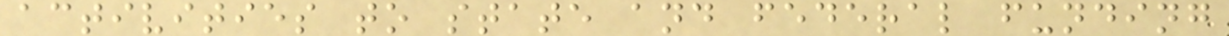activities to state and federal funding
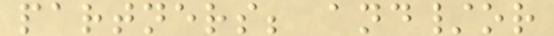partners; and/or
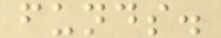funds.
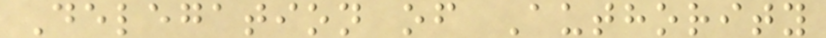Delegation of Authority
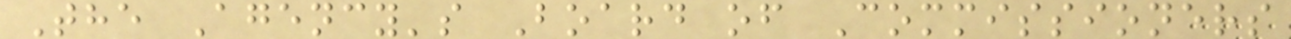The Agency's Board of Commissioners
